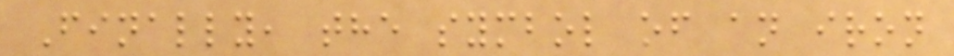Finally, the symbol of an iron
